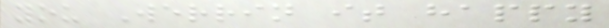you Werrin it happy
